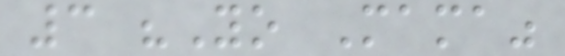3 "Yo Mama"
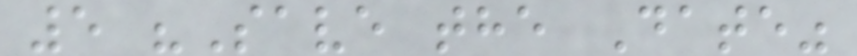5 "Save the Date"
